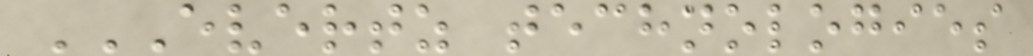EVERTZ TECHNOLOGIES
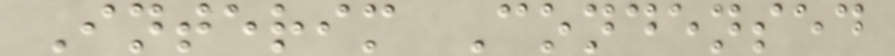Interim Condensed
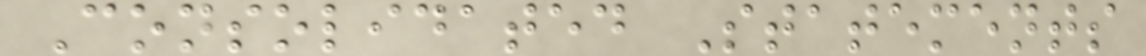Consolidated Statements
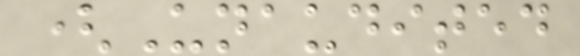(Unaudited
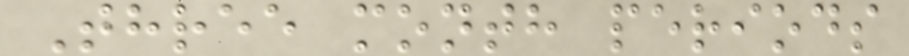Three month periods
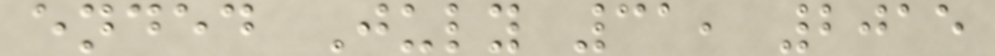ended July 31, 2015
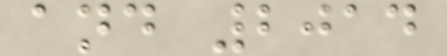and 2014
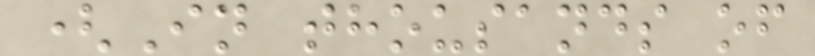(In thousands of
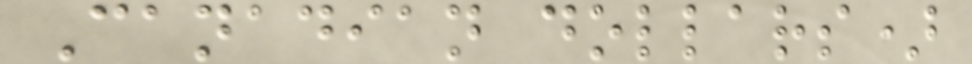Canadian dollars)
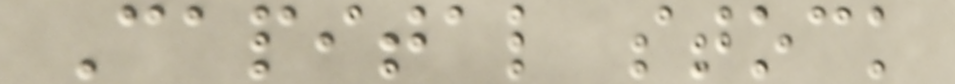Capital stock
